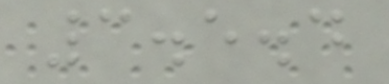3.5.4
